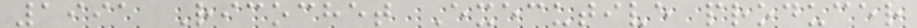1991 Ricochet Executive producer
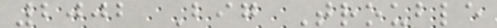2002 Big Trouble
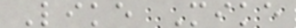Like Mike
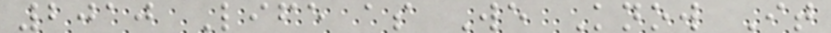2010 Life as We Know It
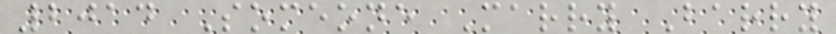2014 Someone Marry Barry
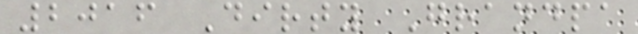2016 Dirty Grandpa
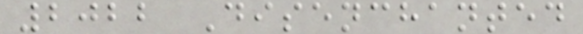2022 Disenchanted
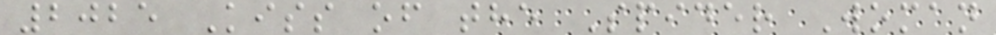2025 Kiss of the Spider Woman
